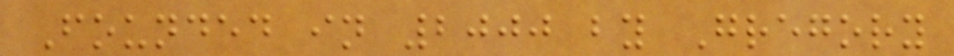Founded in 2000 by Gregory
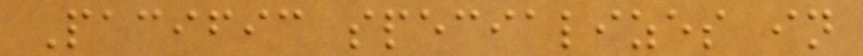Pacific specializes in
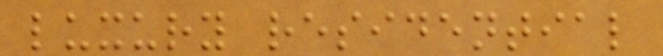luxury residential
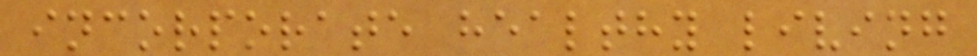incorporate healthy living
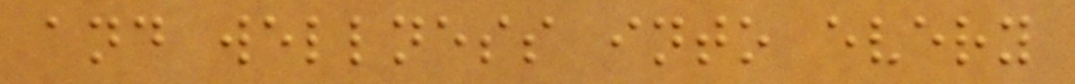and wellness into every
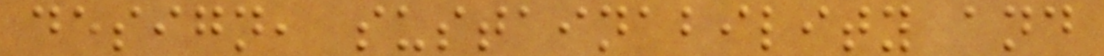design, sustainability and
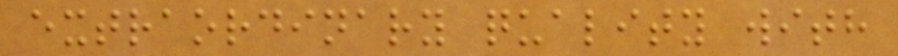extraordinary quality with
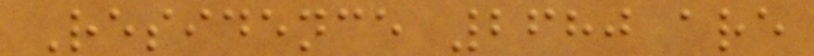Residence 2680 are
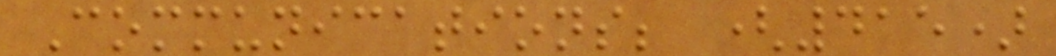Communications; (415)
